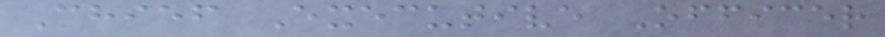Chief Executive Officer
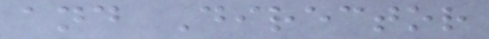and Director
